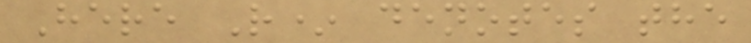Here R* denotes the
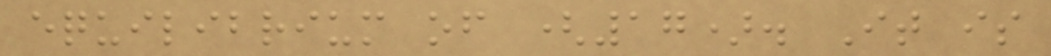equilibrium of (17). It is
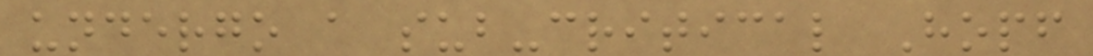undergo a sub-critical Hopf
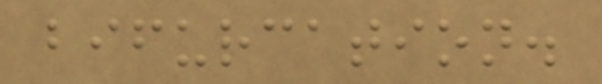bifurcation.
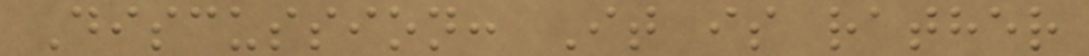Discussion: It is rather
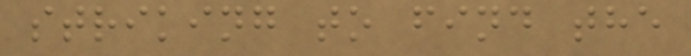striking to find the
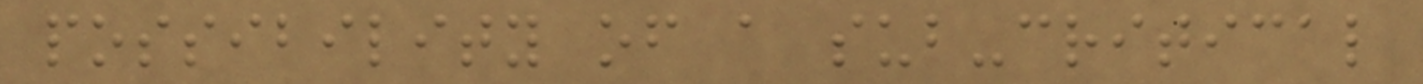possibility of a sub-critical
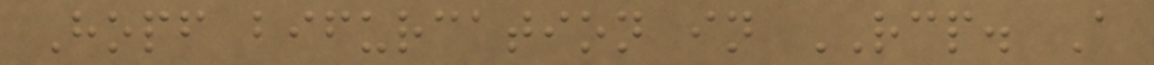Hopf bifurcation in RCP. A
